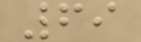69
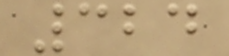324
